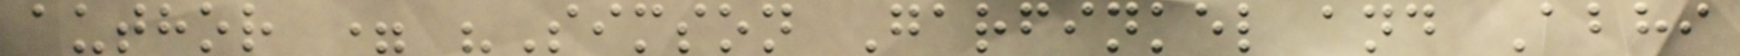author = "Simson Garfinkel and Abhi
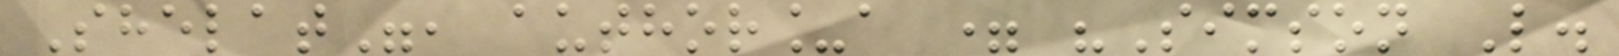Shelat", author_a = "Simson L.
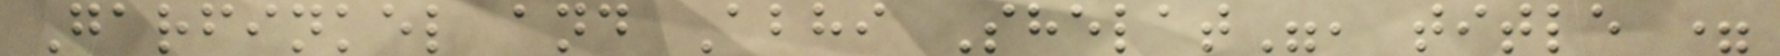Garfinkel and Abhi Shelat", title =
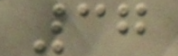37
